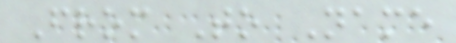From To Name
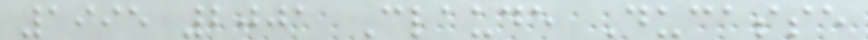1995 2001 Claude Ducasse
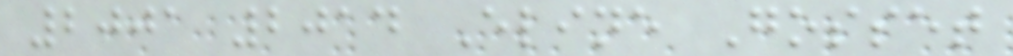2001 2014 Eline Gosset
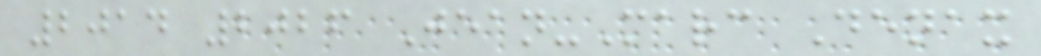2014 2026 Jean-Marc Denax
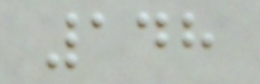148
